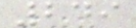249
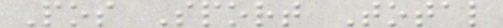Pos Sport Total
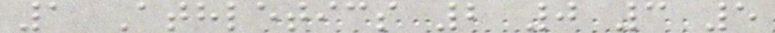1 Athletics 2 0 3 5
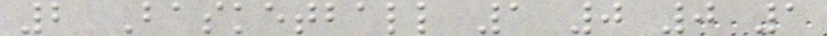2 Basketball 1 0 0 1
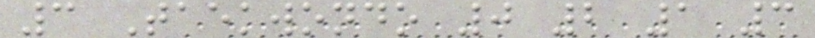3 Taekwondo 0 2 1 3
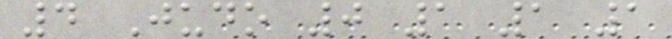4 Judo 0 1 1 1
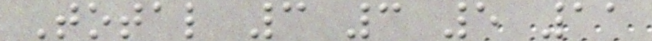Total 3 3 5 11
